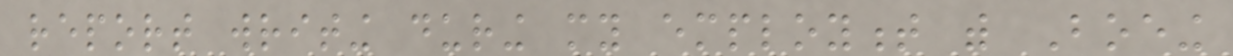report writing during my employment with Boeing
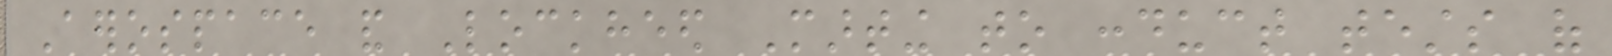Aerospace and Lockheed Marting to conduct tests of
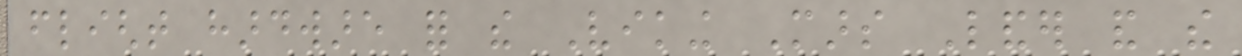flight hardware for the Viking Mars Lander and the
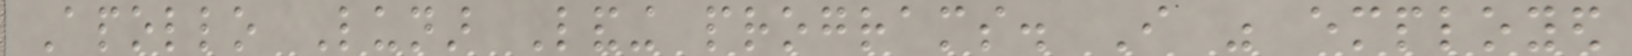Apollo Lunar Landing programs. I was employed
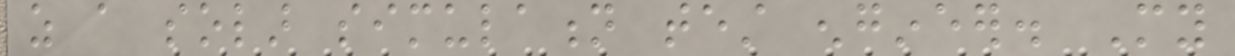as a solar simulation test engineer. My
